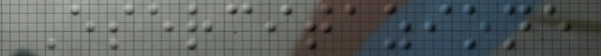Esercitazione
